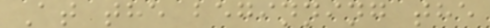At the beginning the
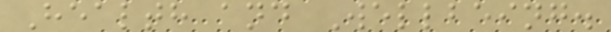Health and Wellbeing.
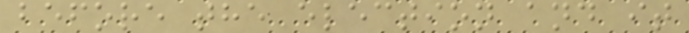before the election and it
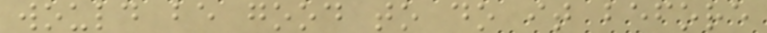would be good to do it before
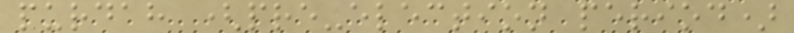purdah (pre-election period)
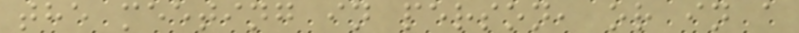the meeting in person, or in a
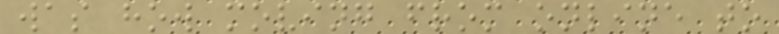was how moving from online to
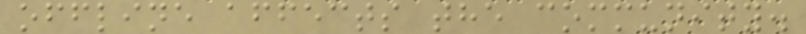offline affects the community.
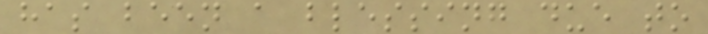has been a blessing due to
